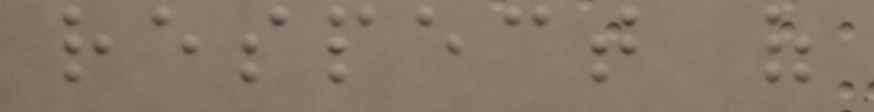respect of
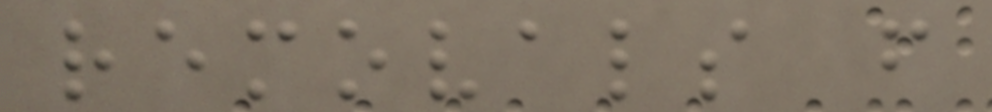removals from
